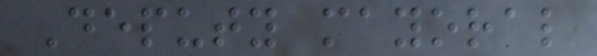Deputy mayoral
